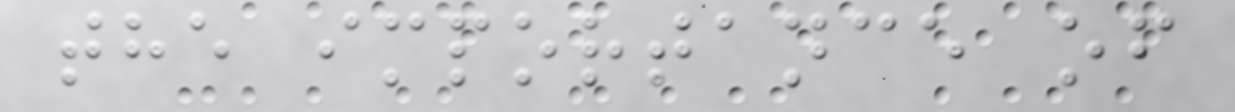the importance of
